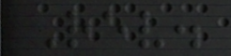Rev.
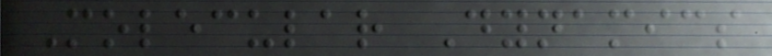Molecular Dynamics
